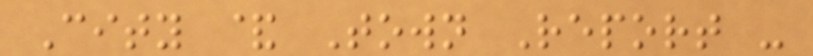City & Town Report -
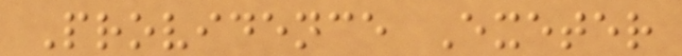Providence Exeter
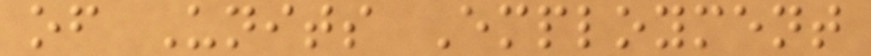of Units Employment
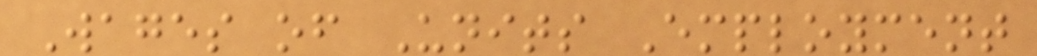Wages of Units Employment
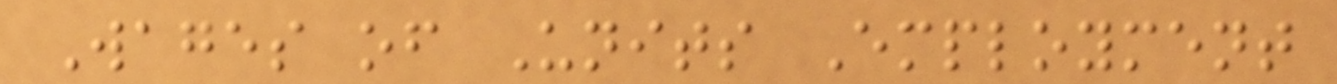Wages of Units Employment
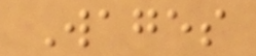Wages
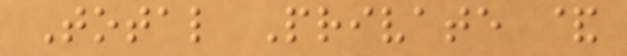Total Private &
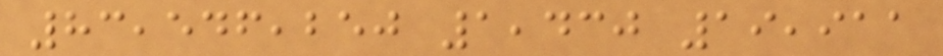83,546,250 1,430 19,911
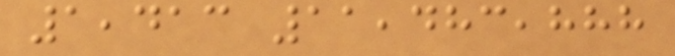1,413 11,483,888
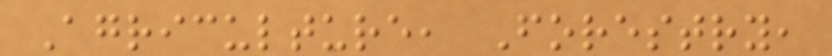Agriculture, Forestry,
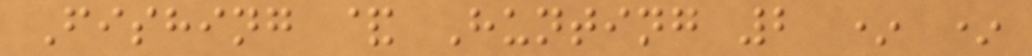Fishing & Hunting 2 * *
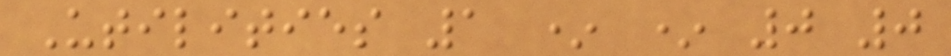Utilities 1 * * 0 0
